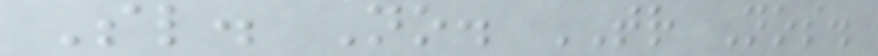Sl. No. TR Nos.
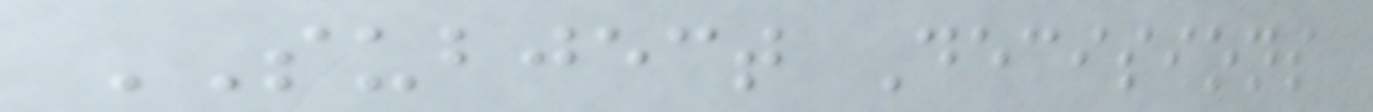SUBJECT Decisions
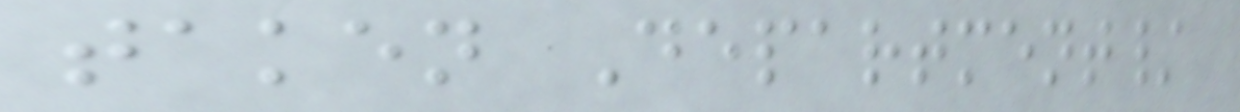taken Department/
